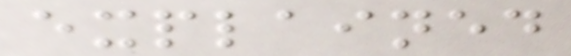explained
